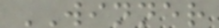WINNER
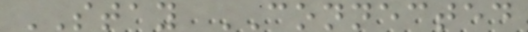STAY CONNECTED
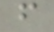f
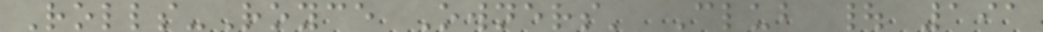Rolls-Royce Owners' Club | 191
